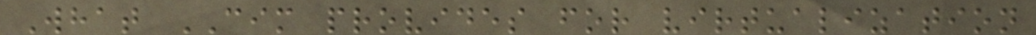What CIM provides for virtualization
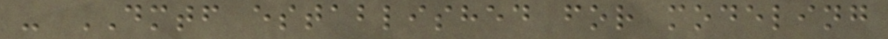- DMTF established for modeling
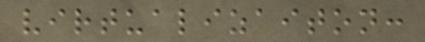virtualizaiton:
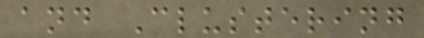and Clustering
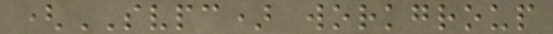(SVPC) workgroup
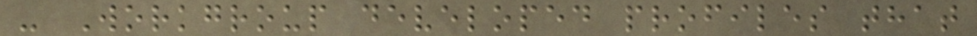- Workgroup developed profiles that
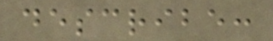describe:
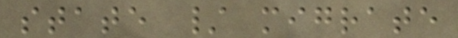state / migrate
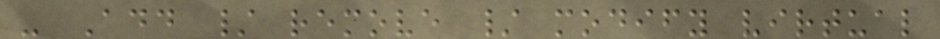- Add / remove / modify virtual
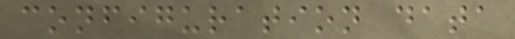configuration data
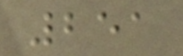251
